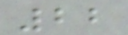22
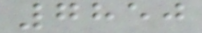7850
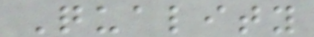Quality
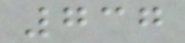737
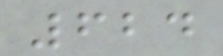624
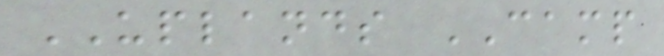UPLANDS CAMP
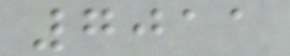7011
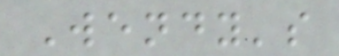Wendy's
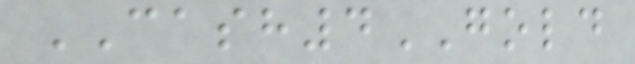CASH4GOLD
